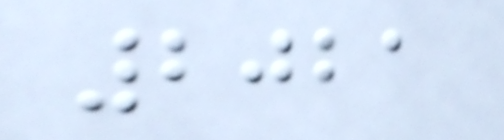2021
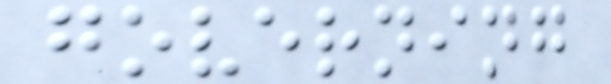governing
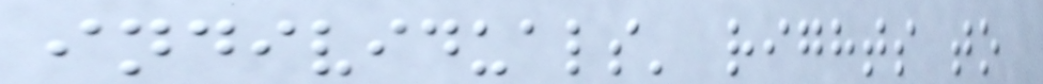individuals' rights to
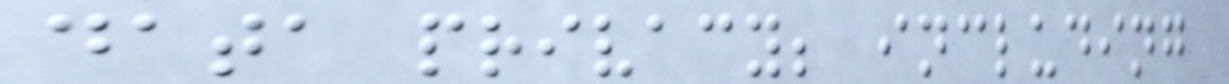data privacy; including
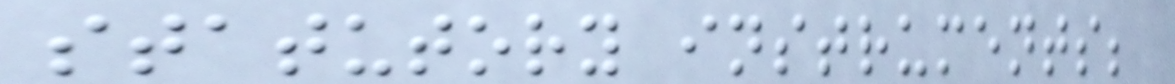statutory instruments;
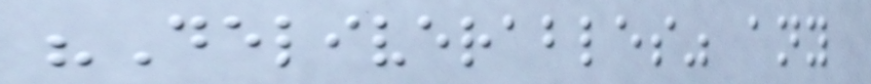"Deliverables" any
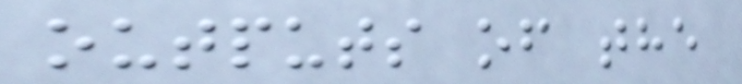outputs of the
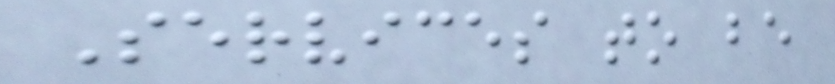Services to be
